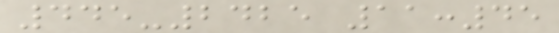445-2425 11:45
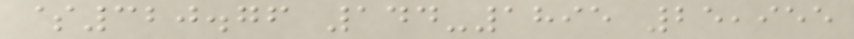$320.76 144-1895 25,955
